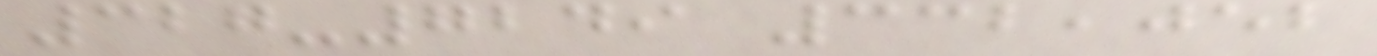327-7249 332,052
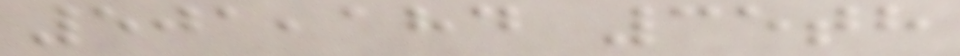501,184 35th
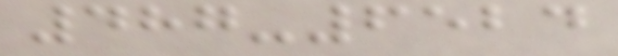487-6524
